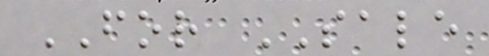FOR SALE
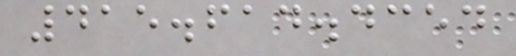415.614.4354
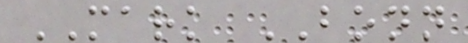MARK BONN
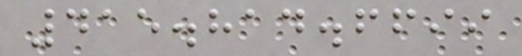415.814.6699
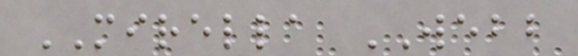MIRELLA WEBB
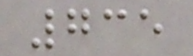735
